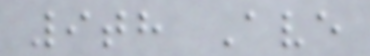9th Ave
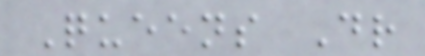Queens Dr
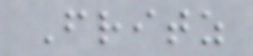Fritz
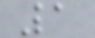1
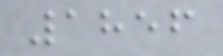1856
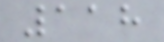118
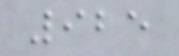925
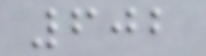602
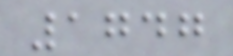1747
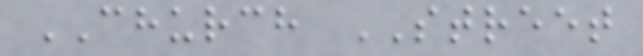CHURCH STREET
